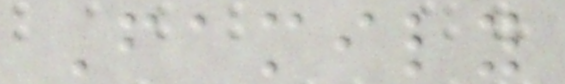Family
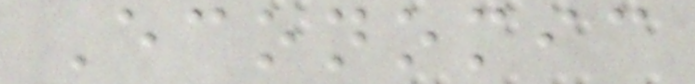Economic
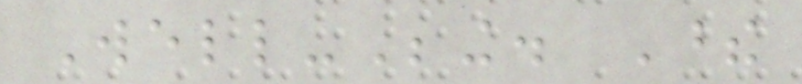Well-Being. These
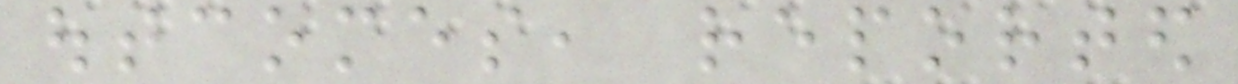outcomes, reported
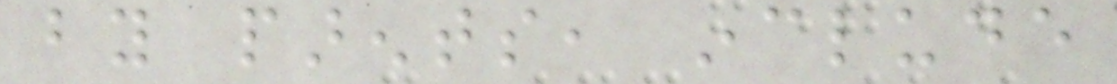by parents, include
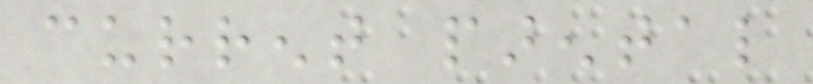current parental
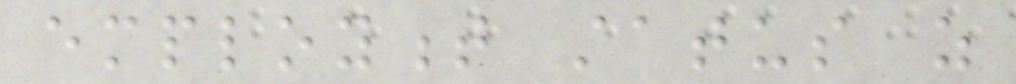employment status as
